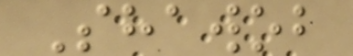Shawob
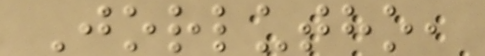Jorlutho,
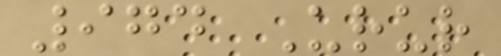974 Urur
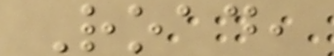Road,
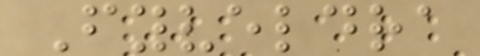Fyveldra
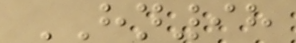HN98
